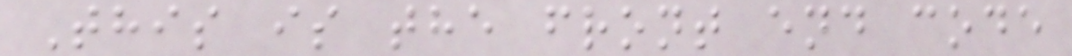This is the front end code
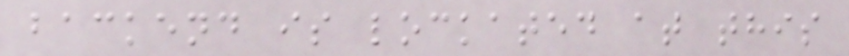backend is lockated at this
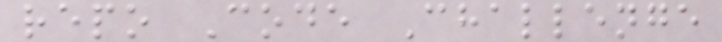repo Code Challenge
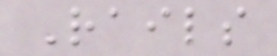Rails
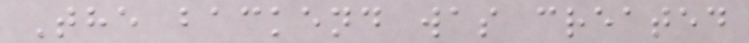The backend was created
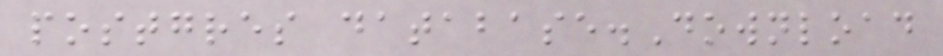postgres database.Download
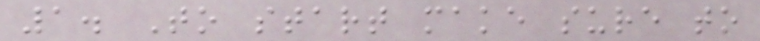1. To start make sure to
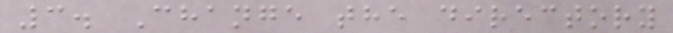3. Change the directory
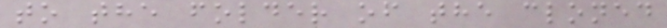to the folder of the cloned
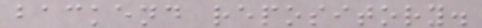backend repository.
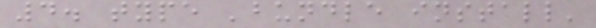4. type 'bundle install'
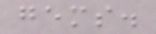gems.
